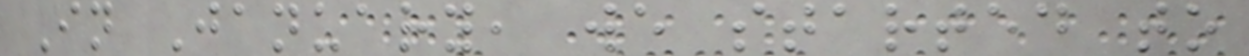In January, we started to
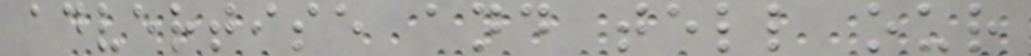advertise and tell our
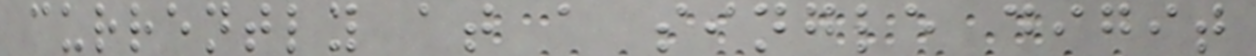currently at a single digit
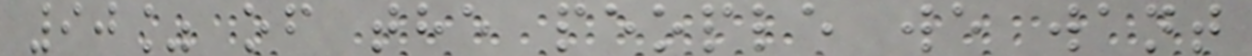90% of the people we want
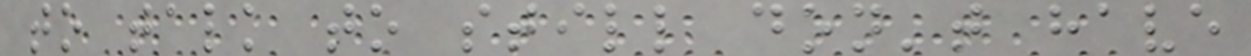to talk to still don't have
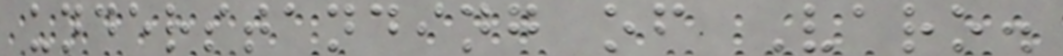understanding of Varo.
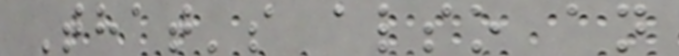That's also an
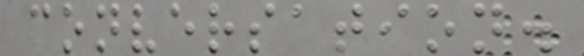conversation.
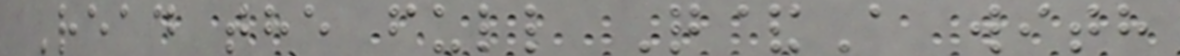Read the full Q&A with
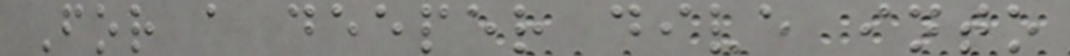For a deeper dive into
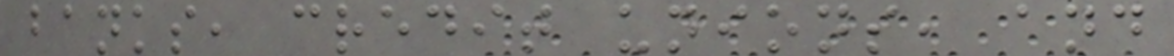banks, credit unions, and
